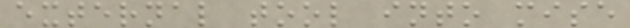external tool into mise
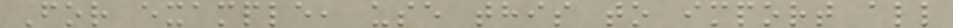For example, use this to import all
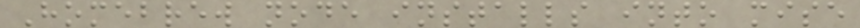Homebrew node installs into mise
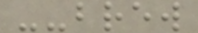--brew
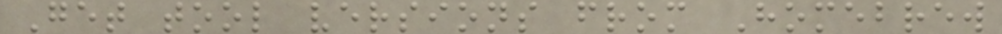Get tool versions from Homebrew
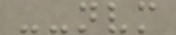--nvm
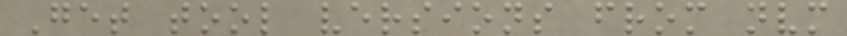Get tool versions from nvm
